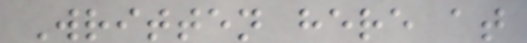Written here at
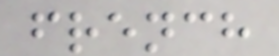french
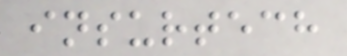insurtech
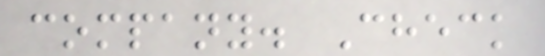company. Check
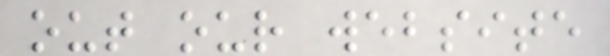out our website
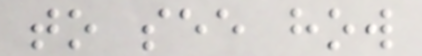to see how
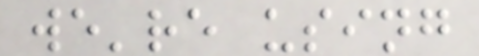we're using
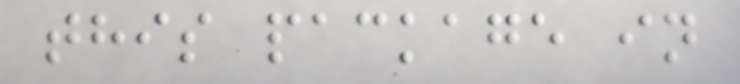this package in
